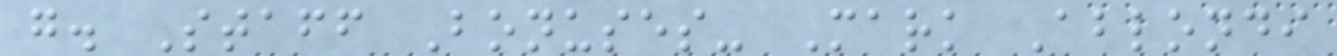g. Staff Bonuses- Mark Ablondi
